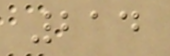214
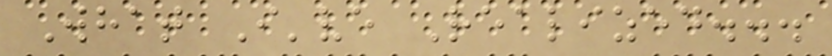What I've Realized...
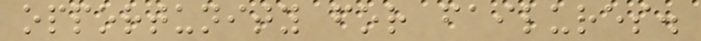opportunity for failures.
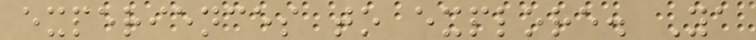experiences to explore. Ya
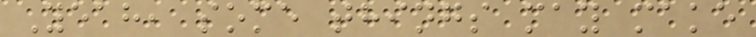Yeah, some things may make
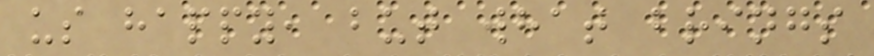us happy, but what brings
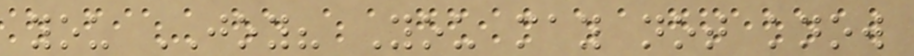you JOY? You may not know
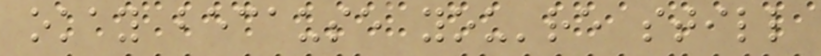okay because you're still
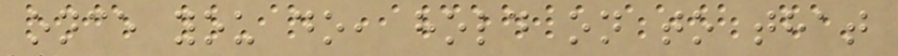once you do, hold on to that
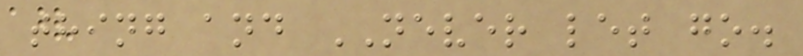thing and NEVER let go.
